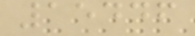15446
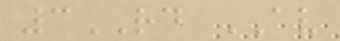3RD AV
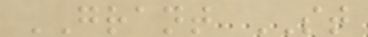GRANT ST
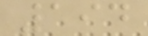194
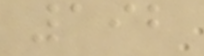192
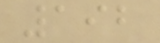192
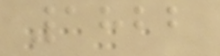1822
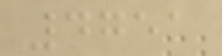4751
